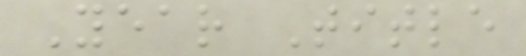Year Title
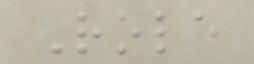Role
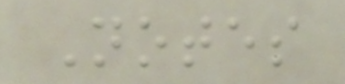Notes
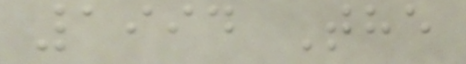1994 The
